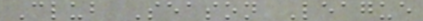Club Season League
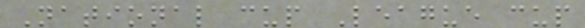National cup League cup
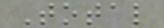Total
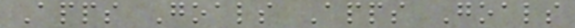Apps Goals Apps Goals
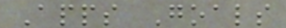Apps Goals
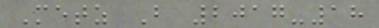Metz B 2017-18
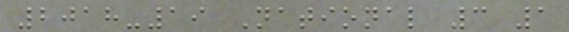2018-19 National 3 1
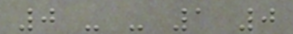0 - - 1 0
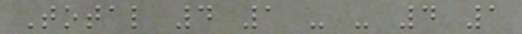Total 4 1 - - 4 1
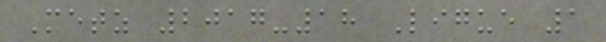Metz 2017-18 Ligue 1
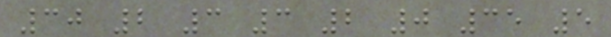30 2 3 3 2 0 35 5
